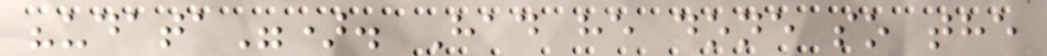"udata"). Had he done so the
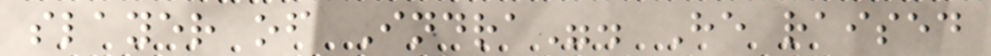slayer of Indra". He raised
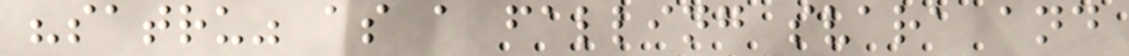"satru" as a falling svara and
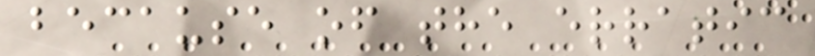because of the erratic
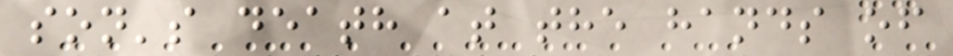son's death at the hands of
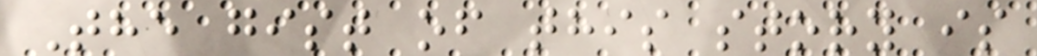The gist of this story is
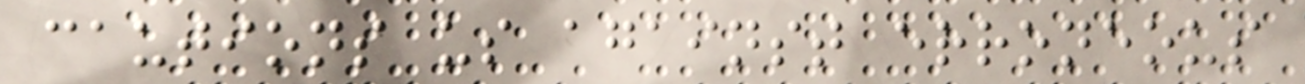cautions us against erroneous
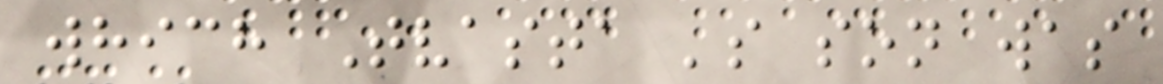which Tvasta 's son was
